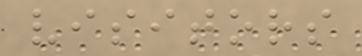visitors
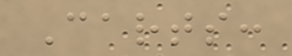Carts:
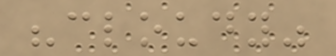"cloudy"
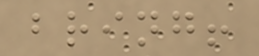bring!
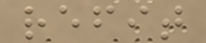refit
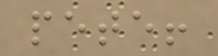pete!
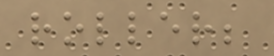roller;
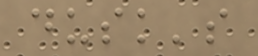dusk's
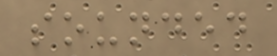sounded
